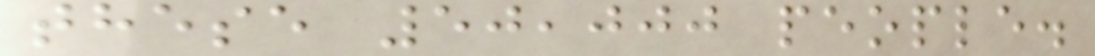these 50,000 people.
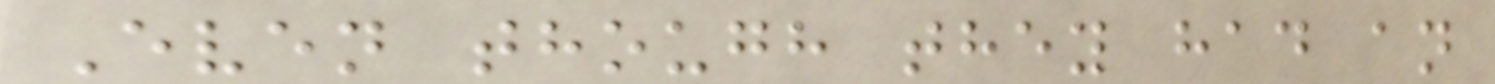Even though they had an
